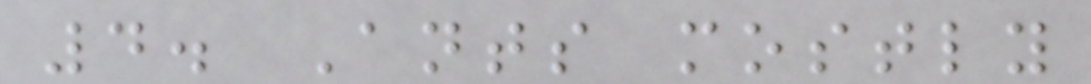4. Ants mostly
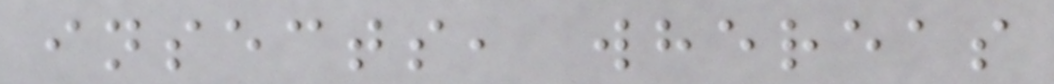insects, whereas
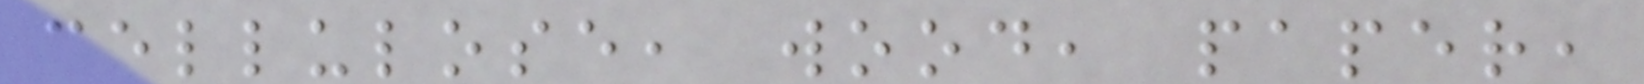cellulose, wood, paper,
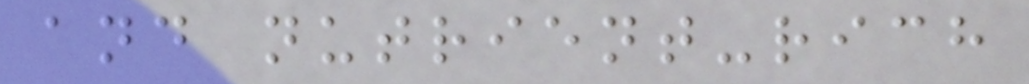and nutrient-rich
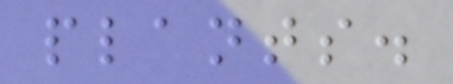plants.
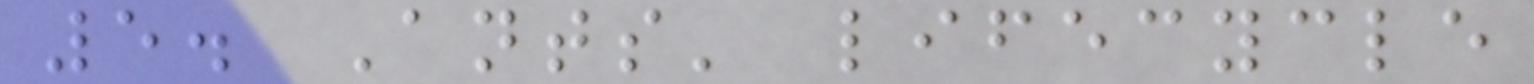5. Ants' lifecycle
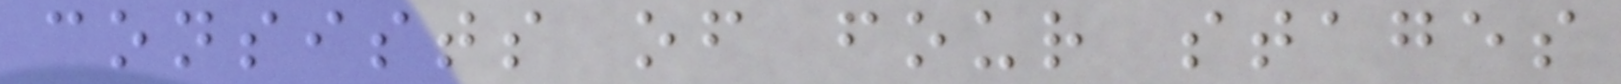consists of four stages
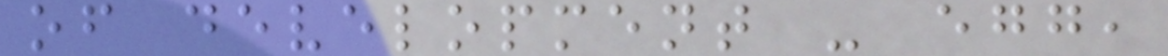of development - egg,
